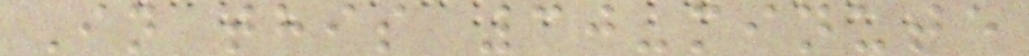In this 30-minute
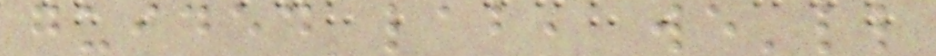guided lab, we'll
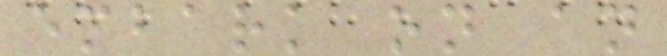embark on an
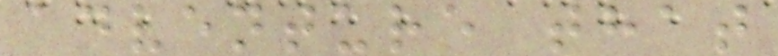adventure that
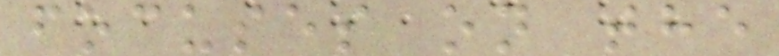focuses on the
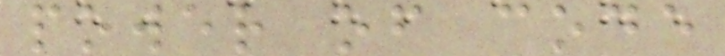power of code
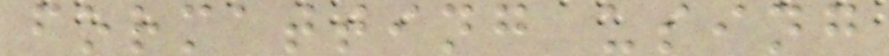formatting using
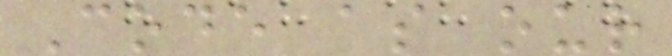Code as our
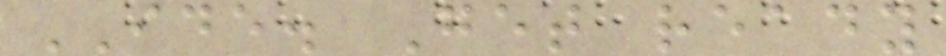IDE. Get ready
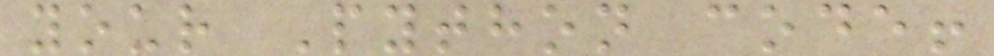your Python code!
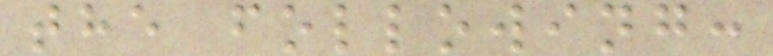the following:
